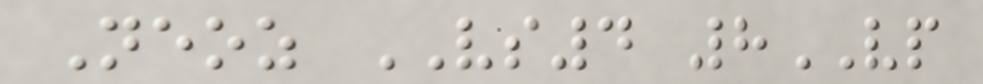Neoz VS4 8VP
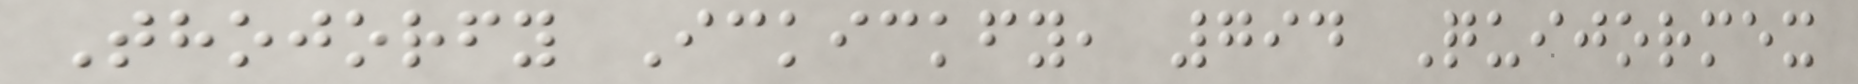Thojorfy Ickickfy, 794 Quijormex
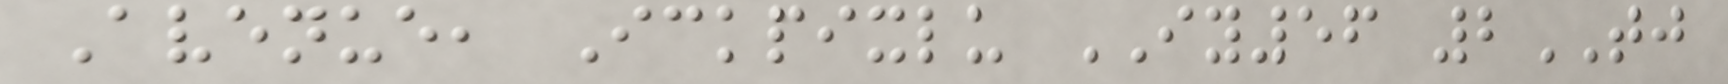Avenue, Ickpixlu IY56 2TJ
